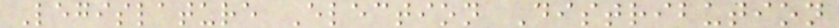Legislature Election Distribution
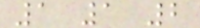1 1 2
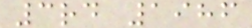3rd 1986
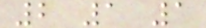2 1 1
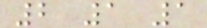2 1 1
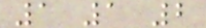1 1 2
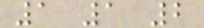1 1 2
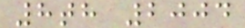8th 2004
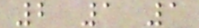2 1 1
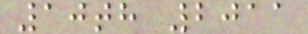10th 2011
